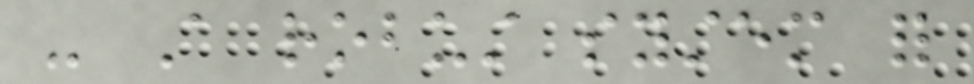- A robust system for
